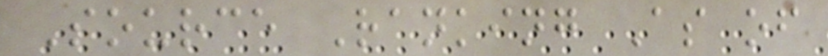Source Ranking As of
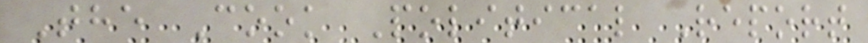The Cook Political Report
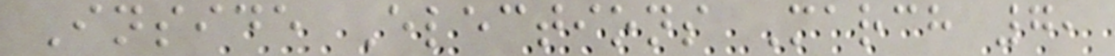Inside Elections March 7,
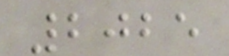2025
